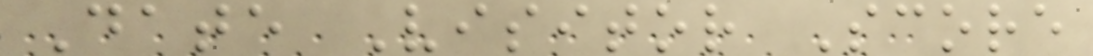Date Visitor Score
